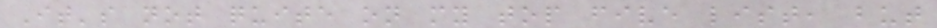It's not quite on my top five list, but
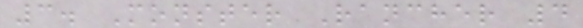3. Monster Rancher 4
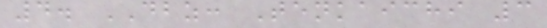4. DBZ: Tenkaichi 3
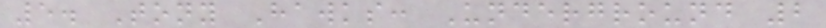5. Tony Hawks: Underground 2
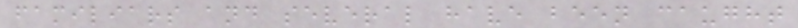familiars and several have been caught
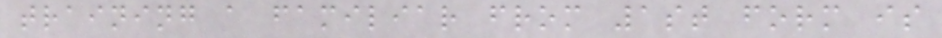training a familiar from 1st form is
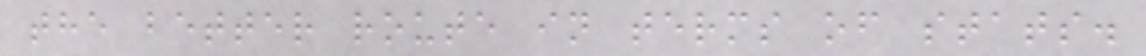the better route in terms of stats.
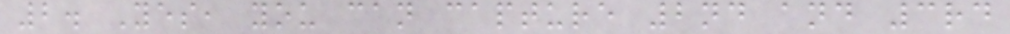2. Yes, you can capture 2nd and 3rd
